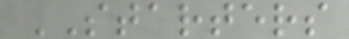STARTERS
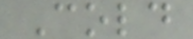Cold
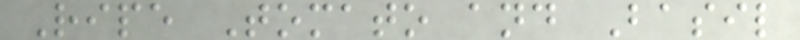Ripe Tomato and Basil
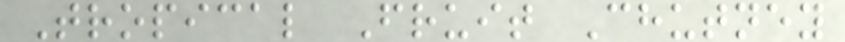Tropical Fruit Chutney
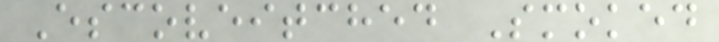Escoveitched Smoked
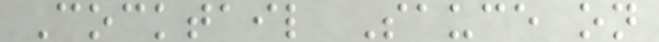Cocktail Sauce on
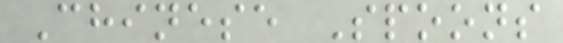Chinese Spoons
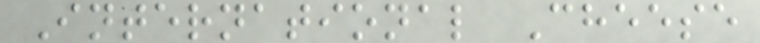International Cheese
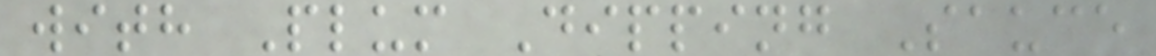with Plum Dipping Sauce
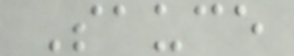Sauce
